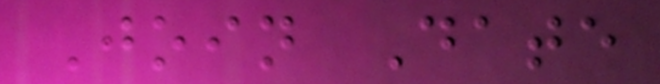Join Date
